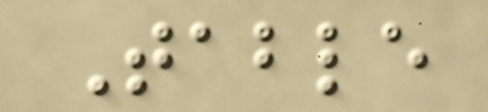Table
